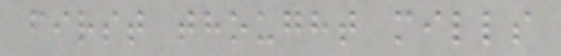first thought mills
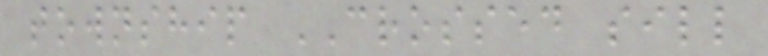township CROSSED sill
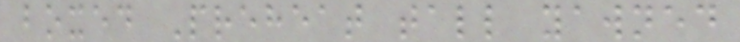boxed Preheat tall yawned
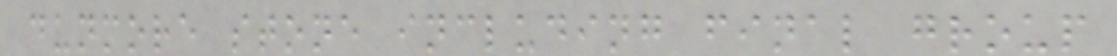dunmore stone including final group
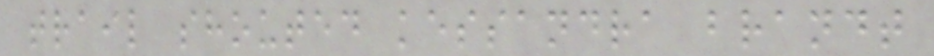trail shouted kessandra brandt
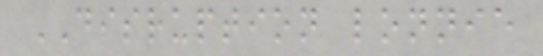DISRUPTION lonnie
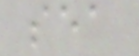sea
